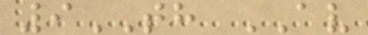9TH AV
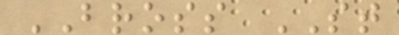BROSS ST
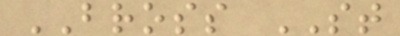BROSS ST
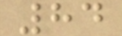84
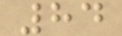84
